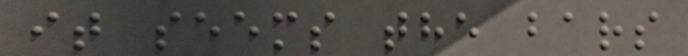it seems the bars
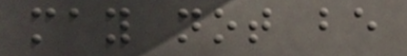may not be
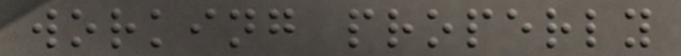working properly
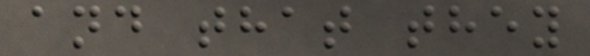and that they
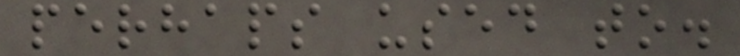perhaps used to.
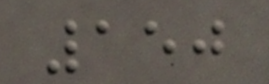150
